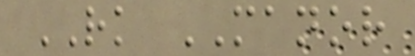RK MANOR
